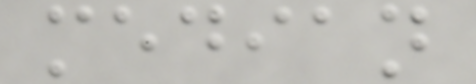median
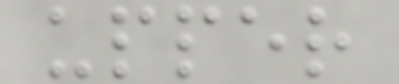upper
